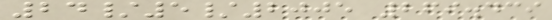24/5/2005 269.439
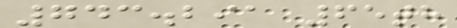743.291 65th
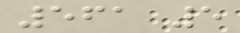561 5
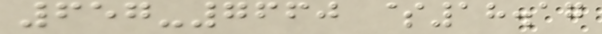657-7660 $18.17
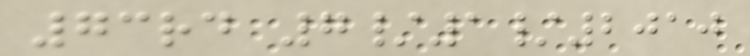73rd 7/1/2010
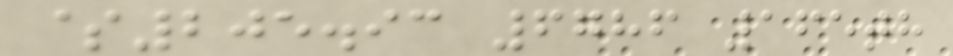$205.93 6786 165th
